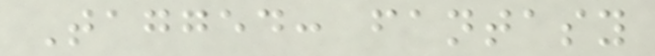Tagged: fantasy
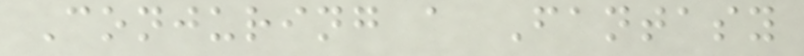Conjuring a Fantasy
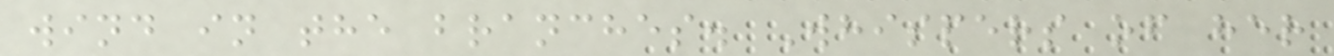wind in the branches. Whispers of her
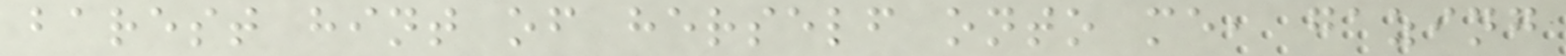barest hint of herself onto me, gazing
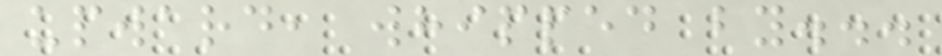upward, whipped by...
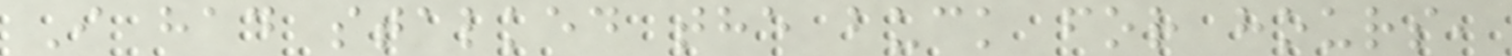I had stalked the buck for hours,
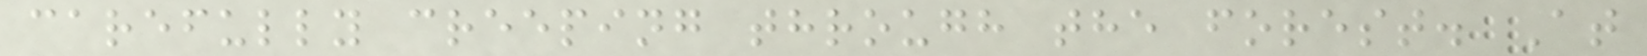carefully creeping through the forest. At
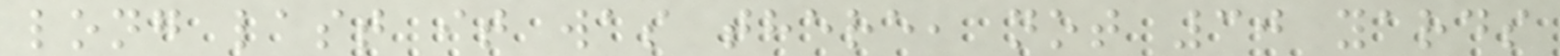long last it was there, not 30 yards
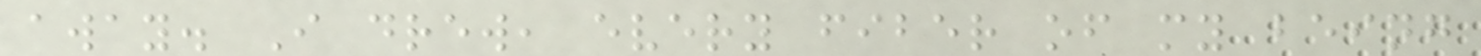away. I drew, every fiber of my being
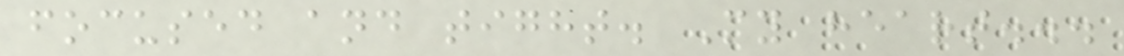focused and tight. My heart...
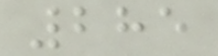285
